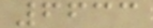6633
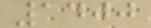1400
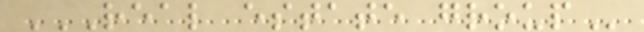REAL ESTATE GROUP
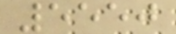5550
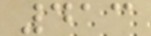413
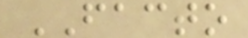FACTO
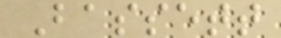Bassett
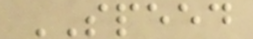SPEED
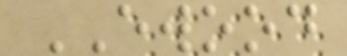EWOOD
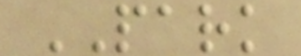PARK
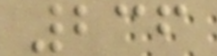236
